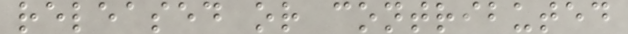released or contributed
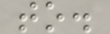to.
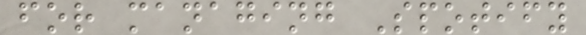for managing Spotify
